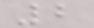2
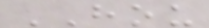HOU
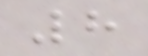8
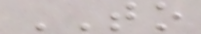TO
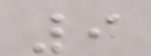9
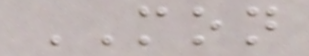MON
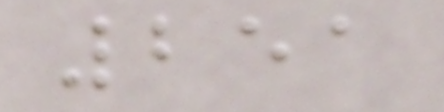251
